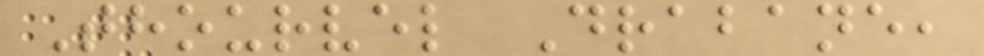Thourvel Drabane,
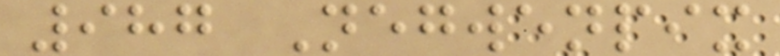987 Negwenpix
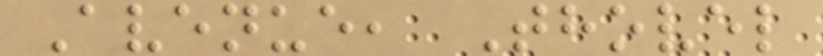Avenue, Thovel
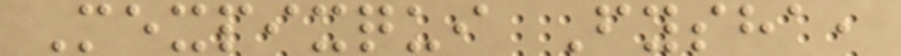Mexpixqui Fysha,
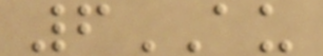6AU
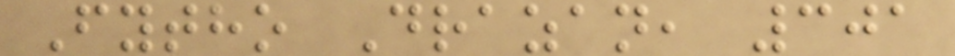Fytho Drazan, 301
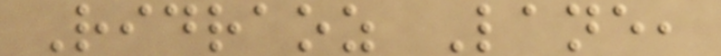Ridraoz Lane,
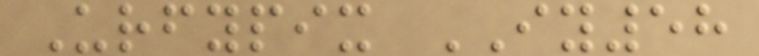Urfypix IY58
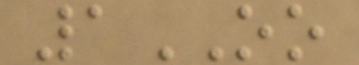1OO
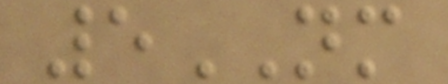5NM
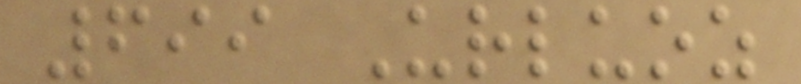699 Urluoz
